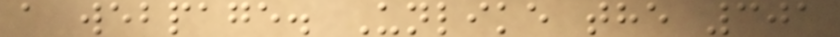a webpage. Unlike the 301
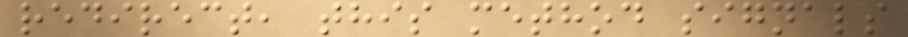redirect, this method signals
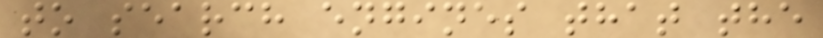to search engines that the
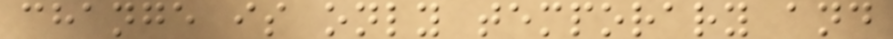change is only temporary and
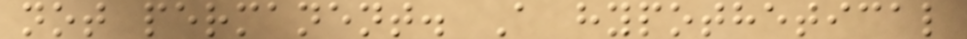not permanent. A hypothetical
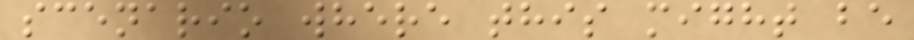scenario where this might be
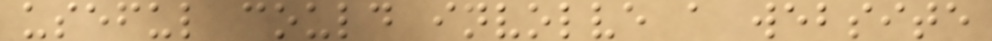useful could involve a website
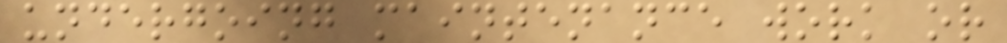undergoing maintenance work or
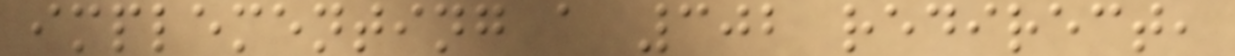implementing a 302 redirect,
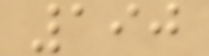190
